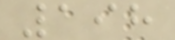198
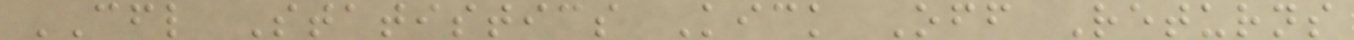CFL Statistics Kick Off Returns
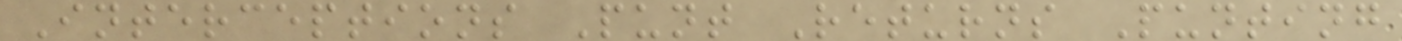Interceptions Punt Returns Punting
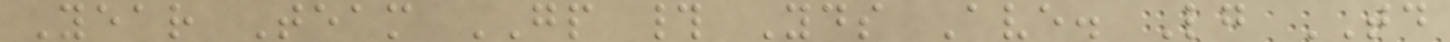Year Team GP # Yds Ave. Lg TD
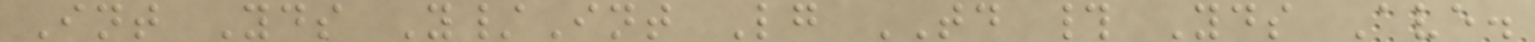Int Yds Y/Int Lg TD # Yds Ave.
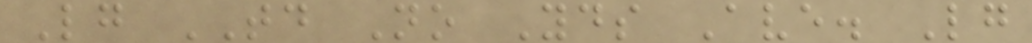Lg TD No Yds Ave. Lg
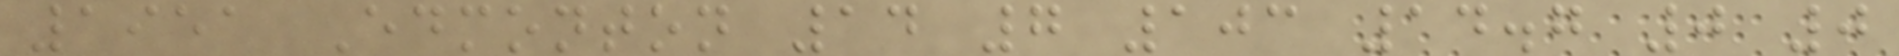1951 Edmonton 14 7 103 14.7 0 0
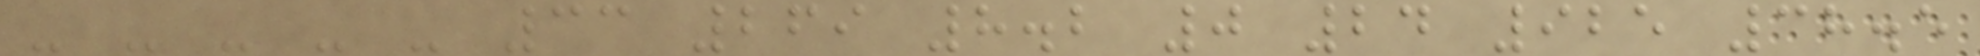- - - - - 33 269 8.2 0 24 925 38.5
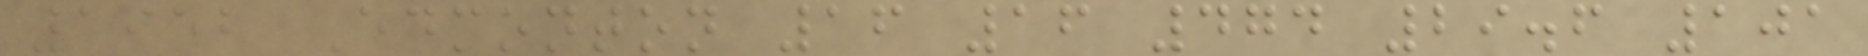1952 Edmonton 16 16 474 29.6 101
